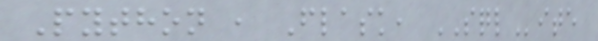Python , Flask, SQLite
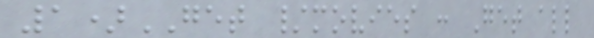1)GET /movies : Get all
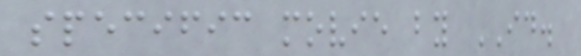specific movie by ID.
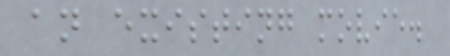an existing movie.
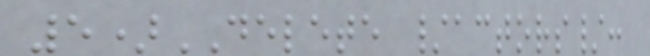5)DELETE /actors/:
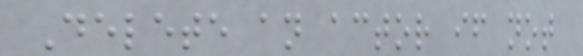Delete an actor if not
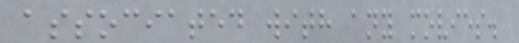associated with any movies.
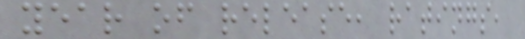year of release, ratings,
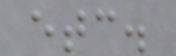etc.
